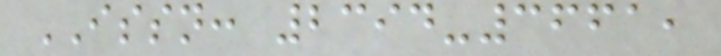ISSN: 2394-3661,
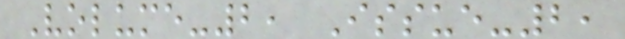Volume-2, Issue-2,
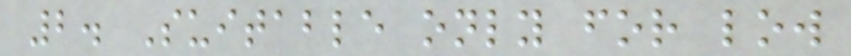2. Suitable only for low
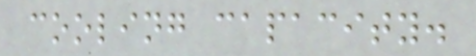cooling capacity.
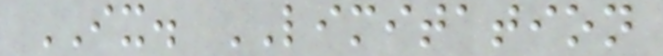IX. LIMITATION
